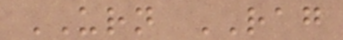URN RAG
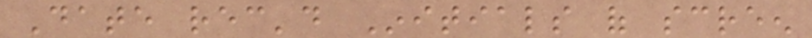Date rec'd Initials of screen
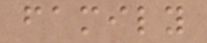family
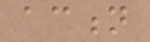action
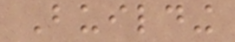Building
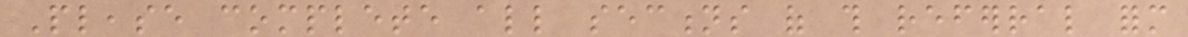Please complete all sections of this referral form
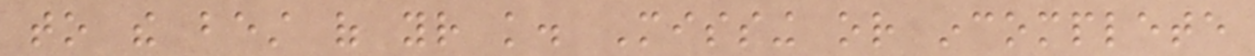to the best of your knowledge. Missing or incomplete
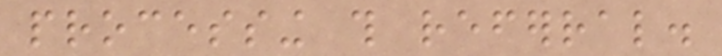processing this referral.
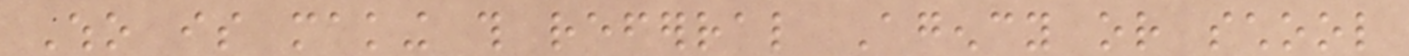Who is making this referral Agency or school
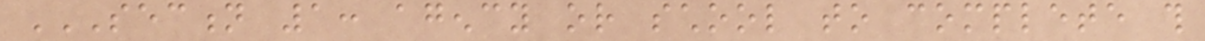SECTION 1: AGENCY OR SCHOOL TO COMPLETE THIS
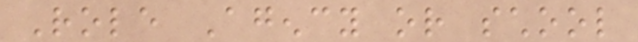Role Agency or school
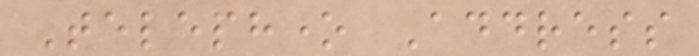Telephone Address
